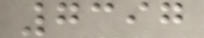7397
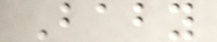Baby
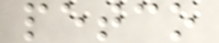petco
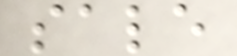sale
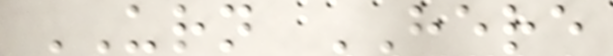URN HERE
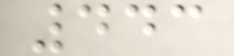443
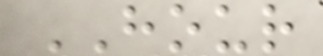HOUR
